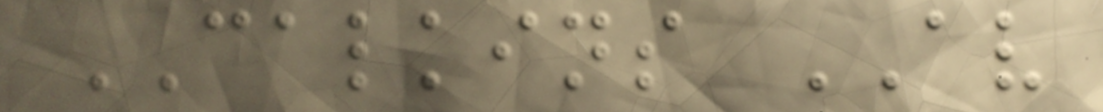CALKINS AV
